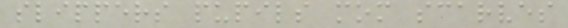slippers pupils mom scarves
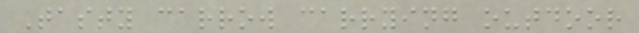Tasty carrow carrying outdoor
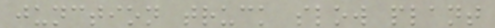junction truck slow plant
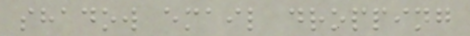shadow email dropping
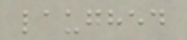laughed
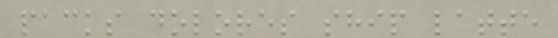packs dolores ship latte
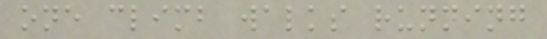one climb walks running
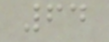64
